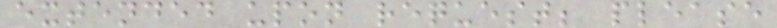extended upon request; please
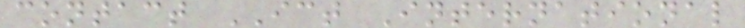contact ICT International
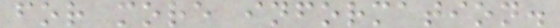for more information.
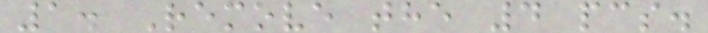1. Remove the 4 pcs.
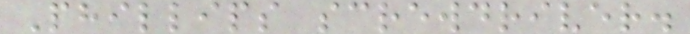Phillips screwdriver.
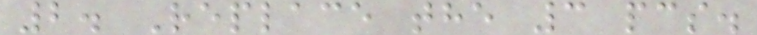2. Replace the 3 pcs.
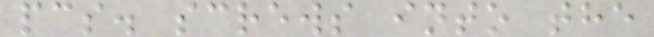pcs. screws into the
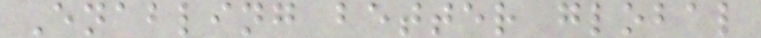Enabling better global
